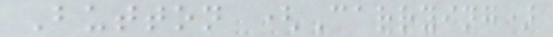Button (Carrying)
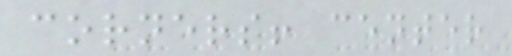corners! center
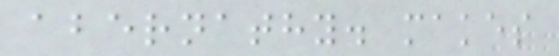abernathy. makes
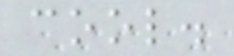cool.
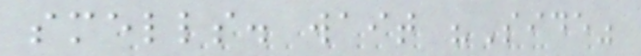smells. wait "Side"
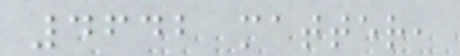4642 matter,
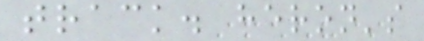track. heron's
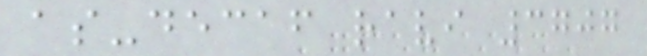as-decaf ravi 3707
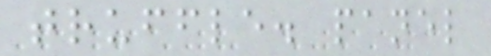truffle. panel
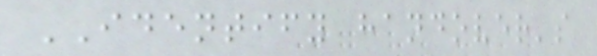IDENTIFY handover's
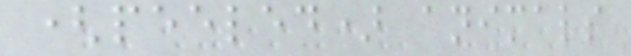(peeled) animals
